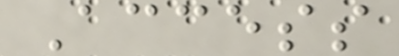Access
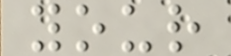your
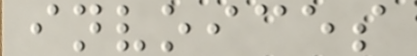invoices
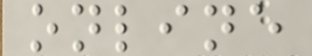online
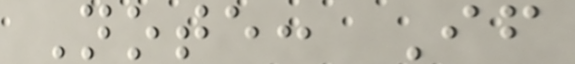Note: If
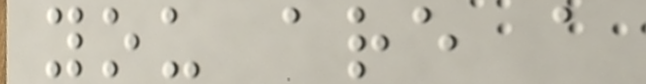you are a
